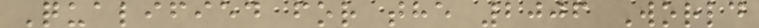Qualified for the 2006 World
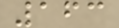163
